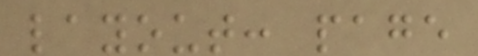layout: page
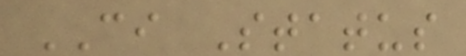CI Status
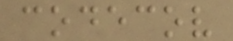codecov
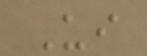Ui
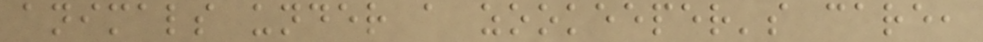animals under a zookeeper's care,
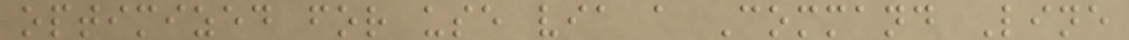optimized for use via a Command Line
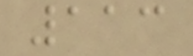113
